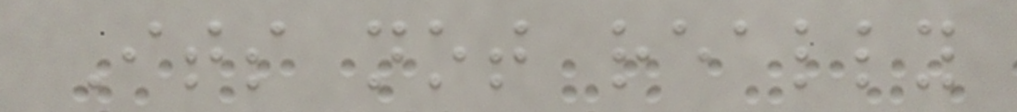Its not really
